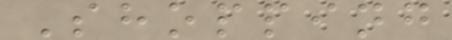Shopping
